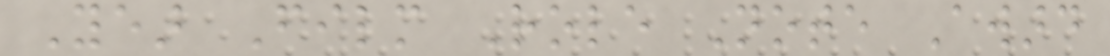Year Film Role Note Award
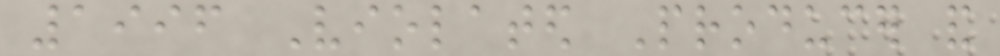1996 Violated Producer and
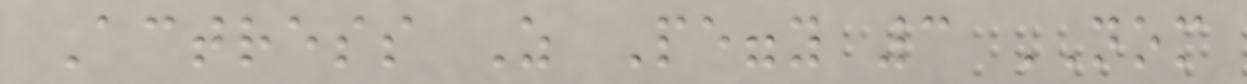Actress As Peggy 3 NOM
